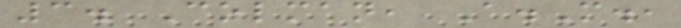3. Colman, A.M.,
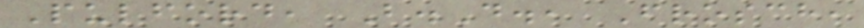Pulford, B.D., Frosch,
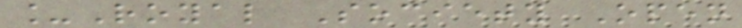_Royal Society Open
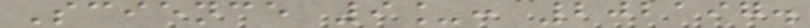Science 9_: 202197.
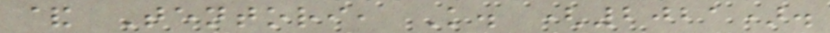& Tentori, K. (2021).
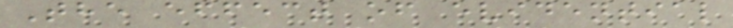The effect of evidential
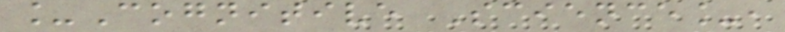_Cognitive Science_,
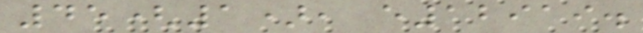45(1), e12919.
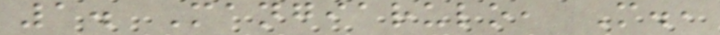1. Mangiarulo, M.,
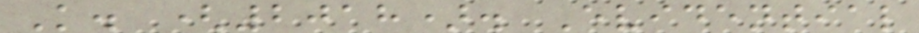K. (2018). Evidential
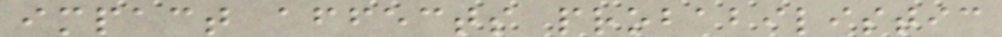impact affects probabilistic
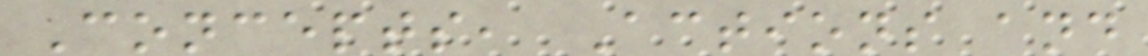Concepts, Actions and
